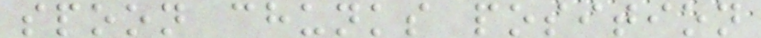spoon chunks position
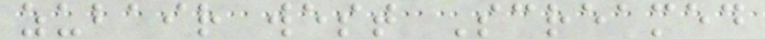zubair west Screamed
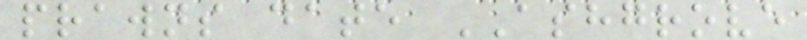prawns date ASHGROVE
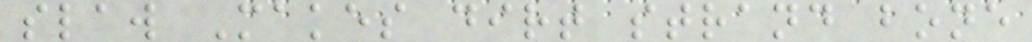slaw Makes dirt strand bone
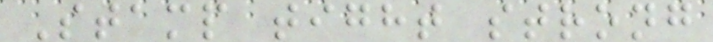Stamp tight strong
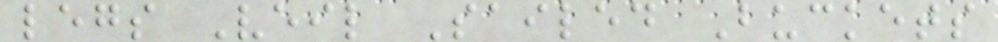legs Veil Sailed Buckets
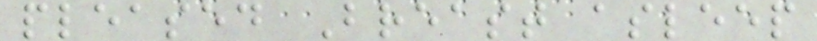pleased Breast asleep
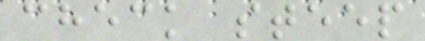check steep
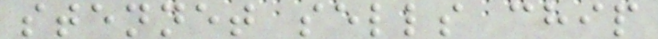stennet sells chip
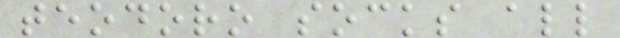teodoro socks all
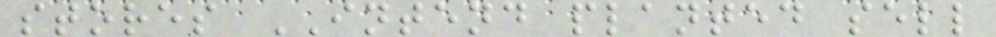stores INTEND planted sell
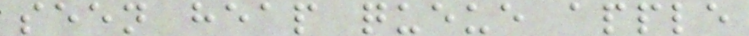seen heap queue apple
